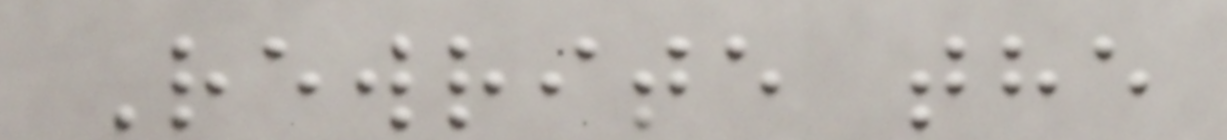Rewrite the
